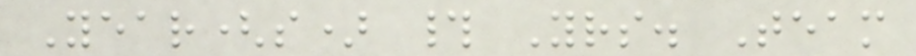Year(s) # Yrs. Team
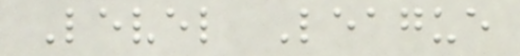Level League
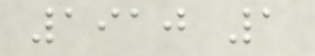1910 1
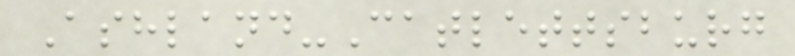Ashland-Catlettsburg
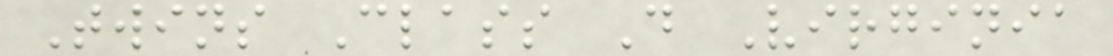Twins Class D Virginia
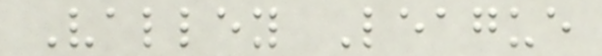Valley League
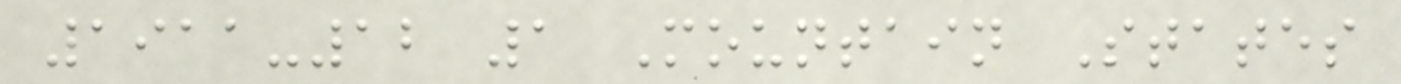1911-12 1 Mountain States
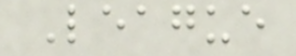League
